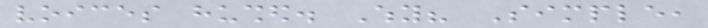voices hushed. Why? Simple,
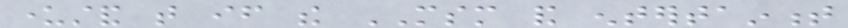understand that if the MSM and entertainment
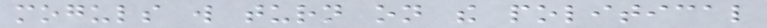moguls will turn on the political
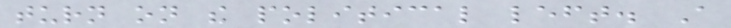turn on the political left. A
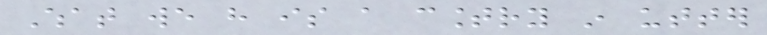What we have is a country in utter
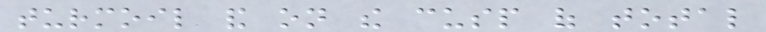turmoil and on the cusp of total
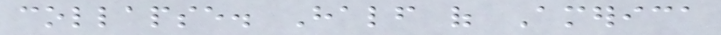collapse. Half of America
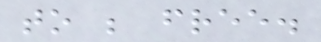to be free.
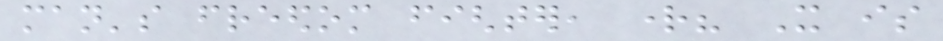man's freedom fighter, right? It is
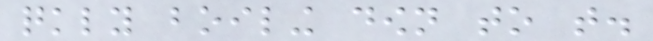quickly boiling down to that.
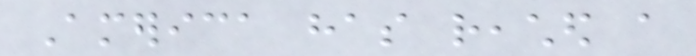America has reached a
